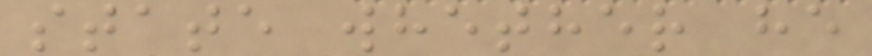state whether he
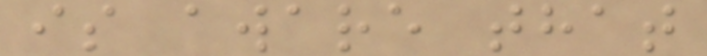is aware that
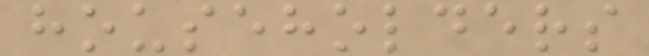householders
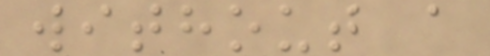without a
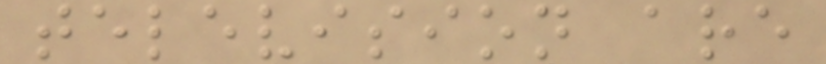television are
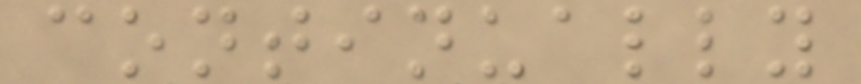continually
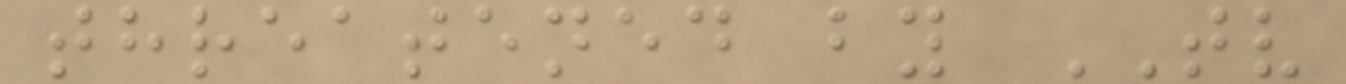threatened by TV
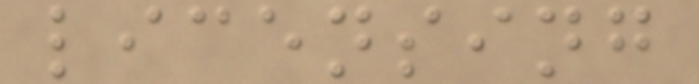licensing
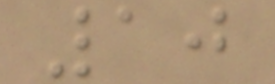10
